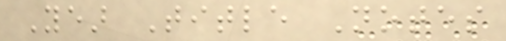Year Title Notes
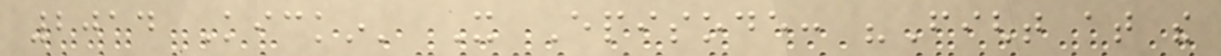2014 Kickin' It Episode: "Fight at the
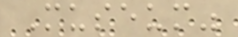Museum"
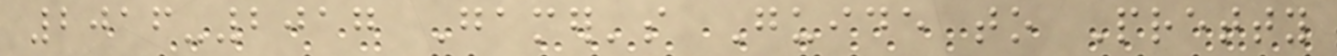2016-2017 Gamer's Guide to Pretty
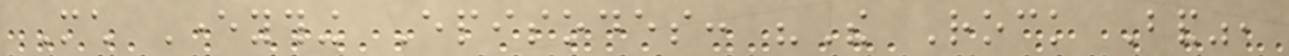Much Everything Episodes: "The Rock Band",
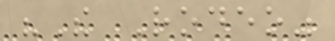"The Rodeo"
